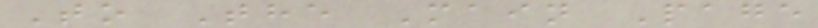To The Main Page
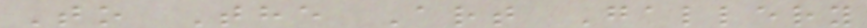To The Art Gallery
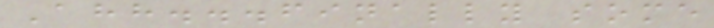Ahh...finally some
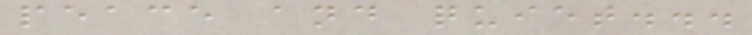peace and quiet...
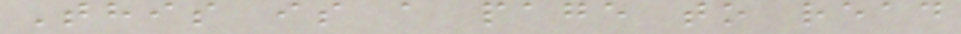This is a page to read
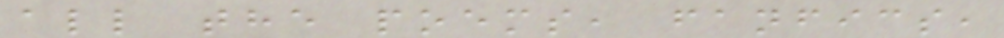all the poems, fanfics,
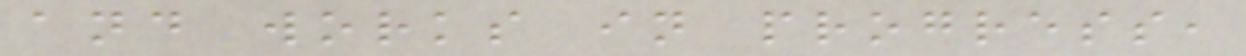and works in progress,
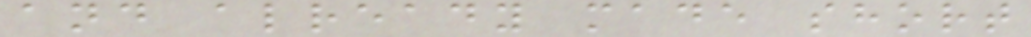and already made short
